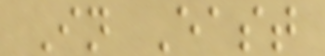In East
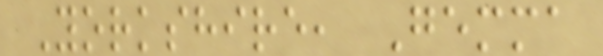Yorkshire, Gemma
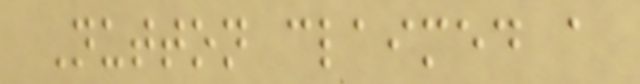Nutton claimed a
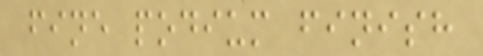fine podium finish
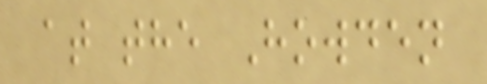at the Howden
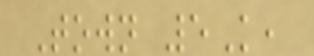Town 5K,
